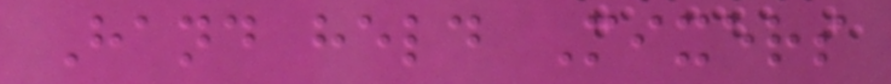Hand held Mixers
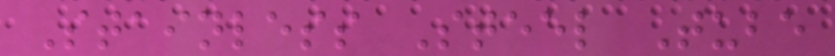Stainless Steel Tube
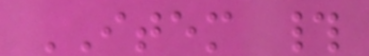ITEM #
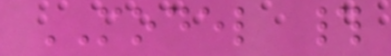MODEL #
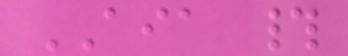AIA #
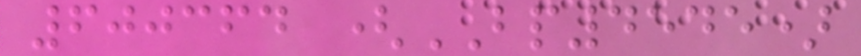600364 (BP4545)
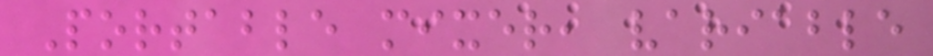Portable mixer, variable
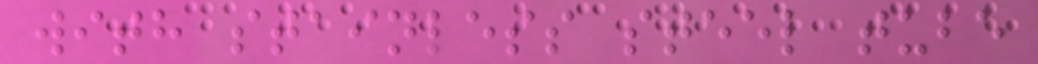with stainless steel tube
